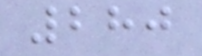280
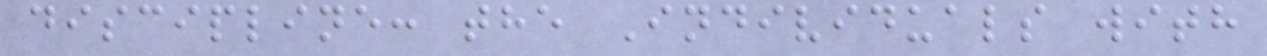discipline: the Individuals with
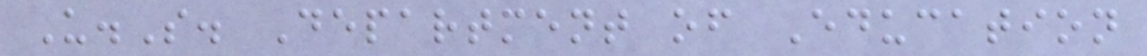U.S. Department of Education
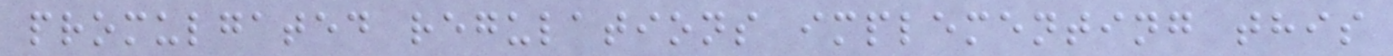promulgated regulations implementing this
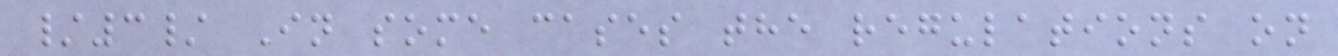/3/ In some cases the regulations on
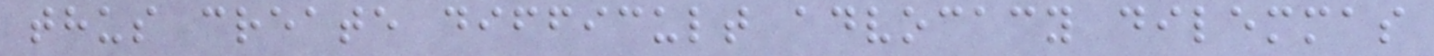thus create difficult advocacy dilemmas
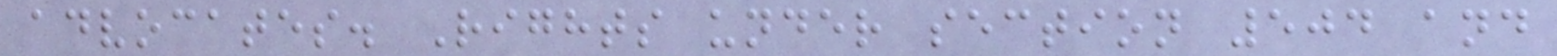advocates. Rights under section 504 and
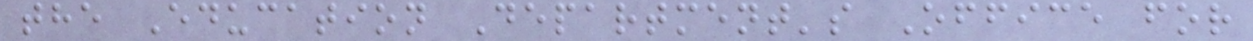the Education Department's Office for
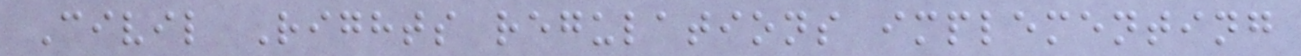Civil Rights regulations implementing
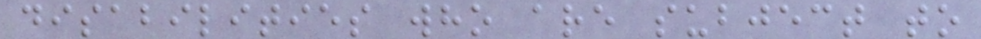disabilities who are subject to
